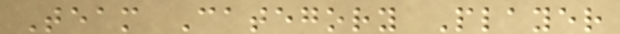Team Category Player
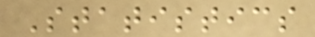Statistics
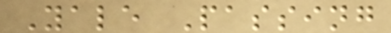Yale Passing
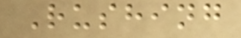Rushing
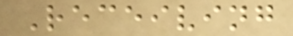Receiving
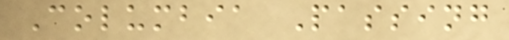Columbia Passing
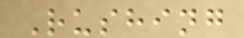Rushing
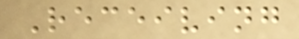Receiving
